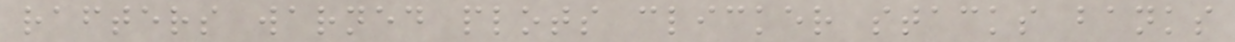rafters warned plots clicker stacks banks
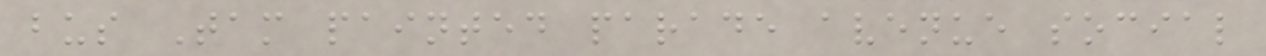bus Tam painted parade avenue social
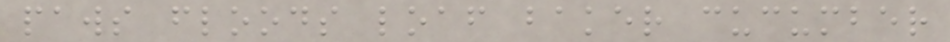paws floods loaf baker cucumber
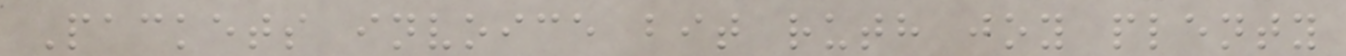Packets invoice bit ruth joy plenty
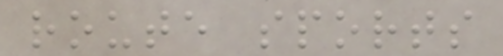route sports
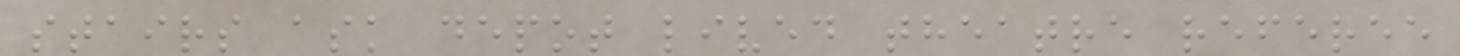stairs ask depot lived theatre referee
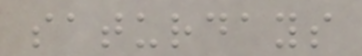saturdays
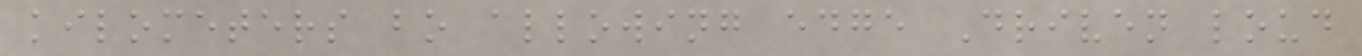kilometers bo allowing edge Driven loud
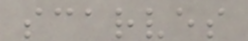scarves
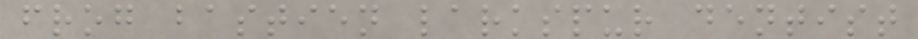frog bastien larkspur dentist
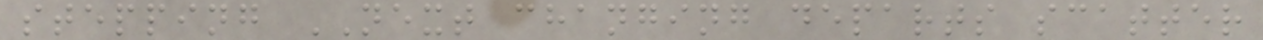stepping NEXT changing departs scatter
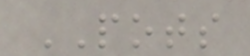POTS
